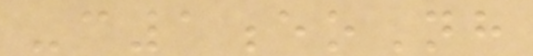-c1eoNh
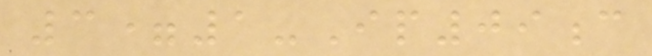3=1-Ip09c
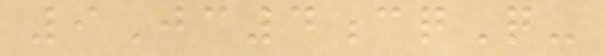9Jc4cqQ-
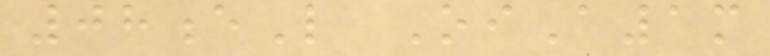08eL OiA1m
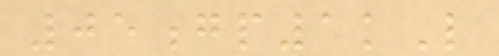05gp1kL
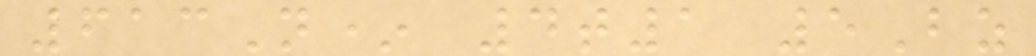613N* 4t1 5Bz
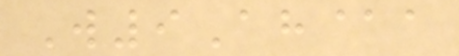W9Ah@a
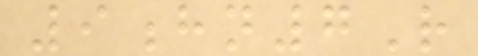9hn7R
